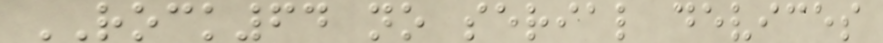ROCK64 no serial devices
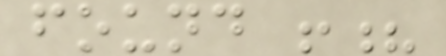found !?
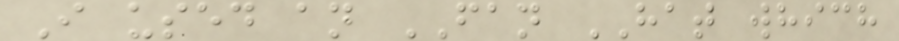I used an FAN HAT which
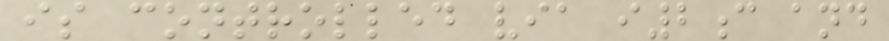is controlled via i2c and
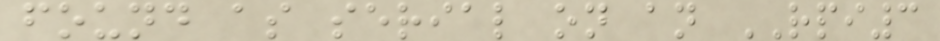found as serial on an RPI3
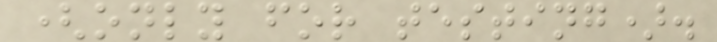(only for testing).
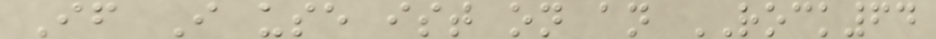If I use ist on an ROCK64
